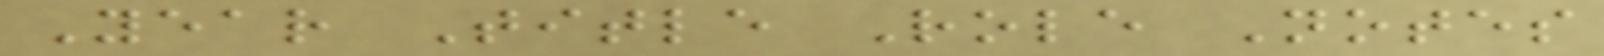Year Title Role Notes
